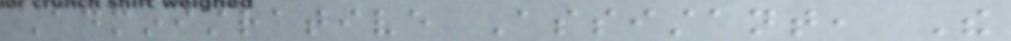Administrative Assistant, The
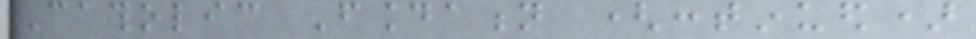Catholic Foundation (continued)
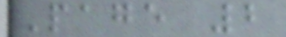Page 2
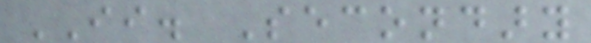II. Secondary
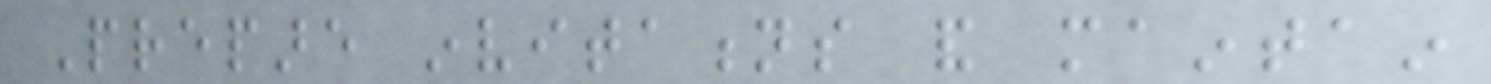Prepare invitations and maintain
